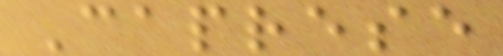Caprese
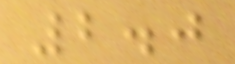2.0
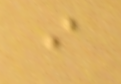i
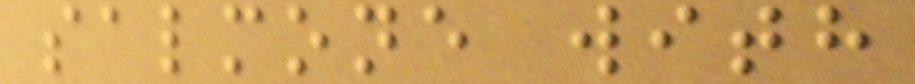salmone with
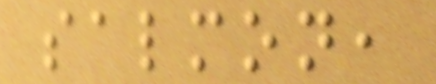salmon,
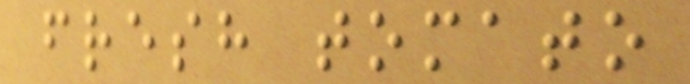fresh tomato
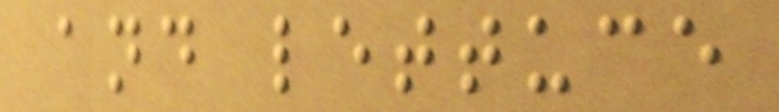and lettuce
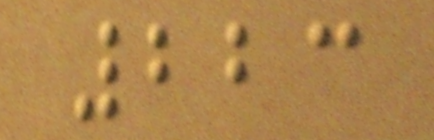223
